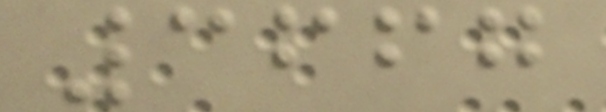3667
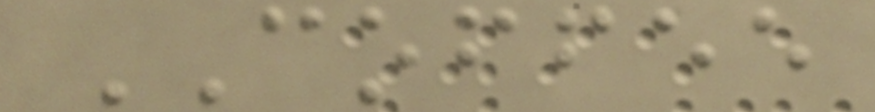COFFEE
